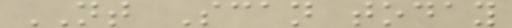NT Scan today
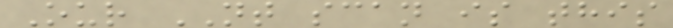Our NT scan is this
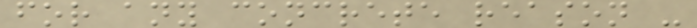for any concrete reason -
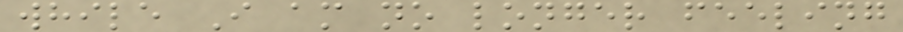while I am no longer feeling
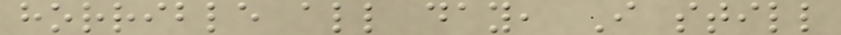horrible all day, I still
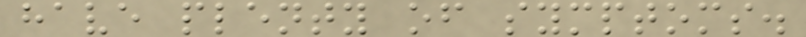have plenty of symptoms.
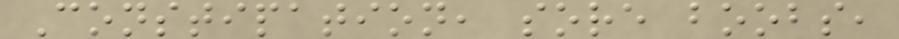Constipation, sore boobs,
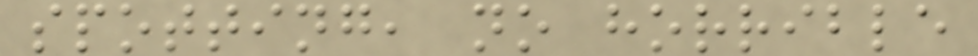spotting, no horrible
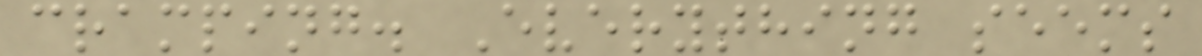cramping. Everything seems
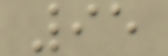95
